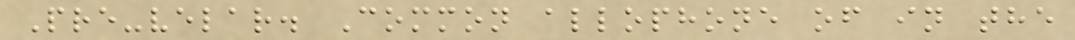Pre-velar. Common allophone of in the
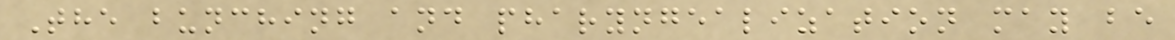The bunching and pharyngealization may be
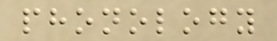phonology
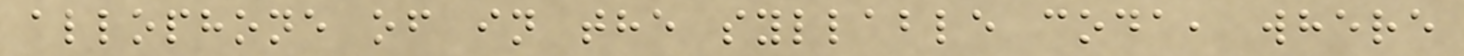allophone of in the syllable coda, where
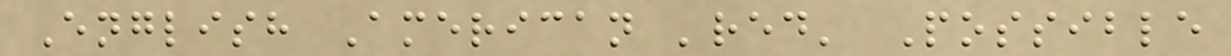English American 'red' Possible
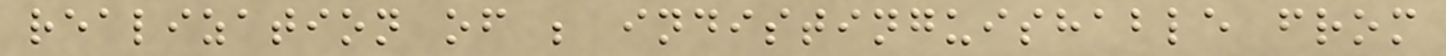realization of ; indistinguishable from
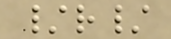/r/
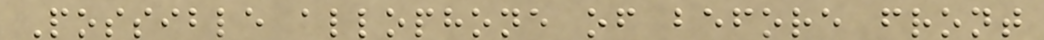Possible allophone of before front
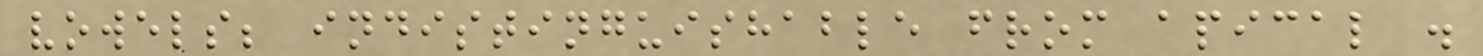vowels; indistinguishable from apical .
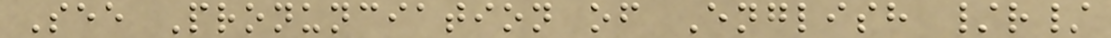See Pronunciation of English /r/
